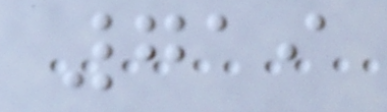719
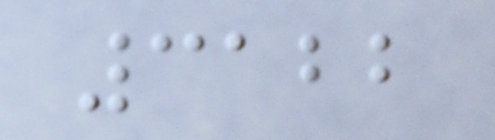3122
